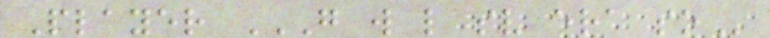Player G W L SV ERA SO
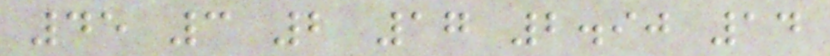45 3 2 17 2.90 14
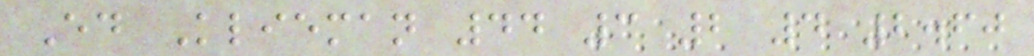Ed Klieman 44 3 2 4 2.60
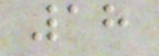18
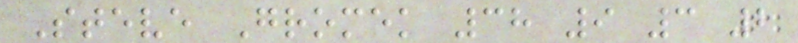Steve Gromek 38 9 3 2
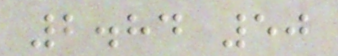2.84 50
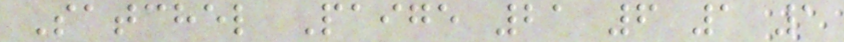Satchel Paige 21 6 1 1
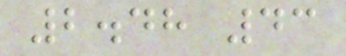2.48 43
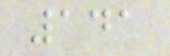141
